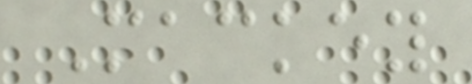Mackey
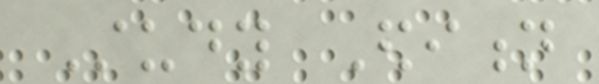Study Edition
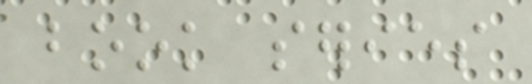book series
